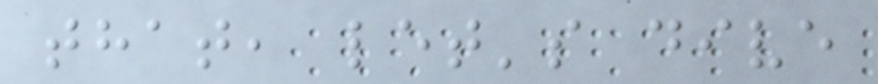that, let's dive
